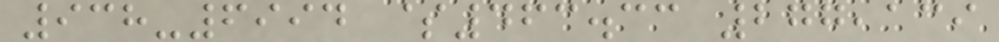938-6994 $463.33 277,139
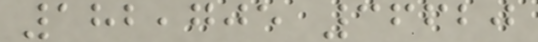182,705 36620
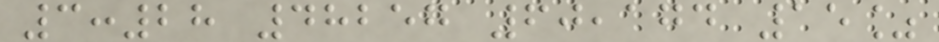3:28 48257 60,174 15%
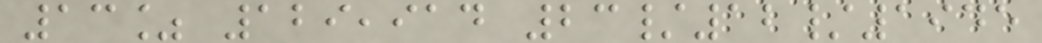13% 129,914 23/12/1945
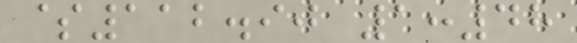$112.90 1:48
